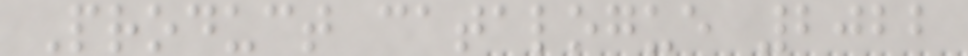Product catalogue 2022
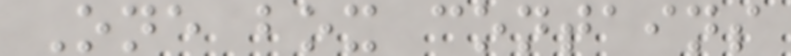One box contains
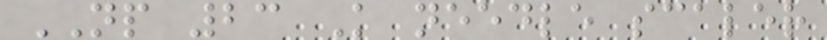NP 23 K needle scaler
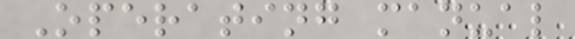Operating manual
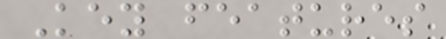Key features
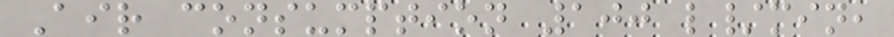Air consumption 100 l/min,
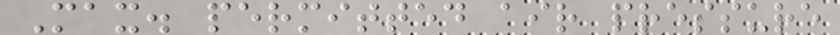Max. permitted air pressure
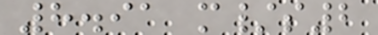8.91 m/s2
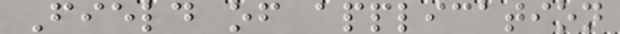Field of application
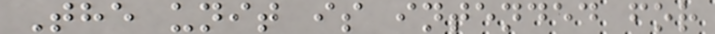The unit is intended for
